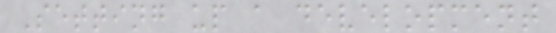Setting up a development
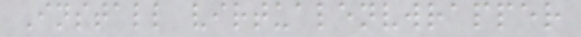Install virtualenvwrapper
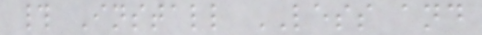# Install LESS and
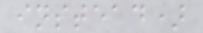instead)
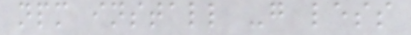npm install -g less
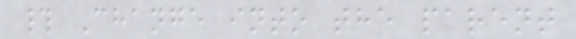# Change into the parent
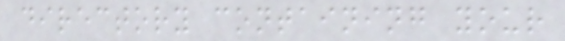directory containing your
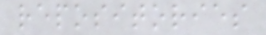repositories
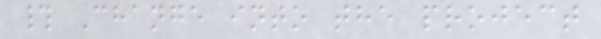# Change into the project
